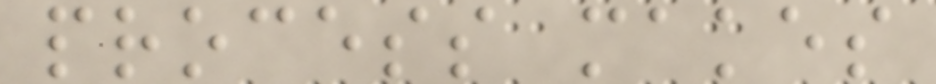process makes
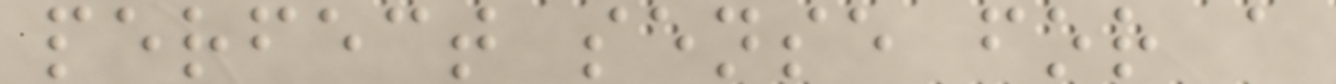perfect sense for a
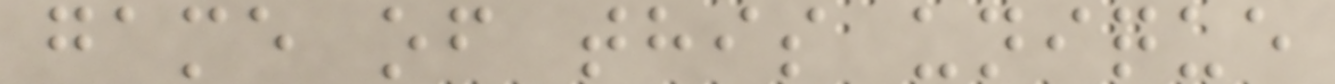game of this unique
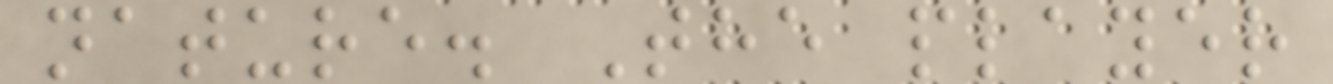nature. The player
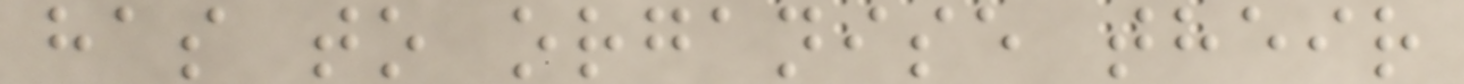has to organise their
